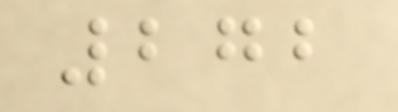272
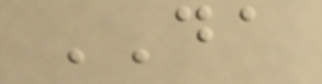DA
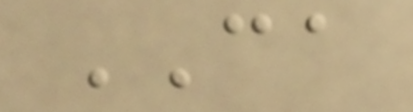CA
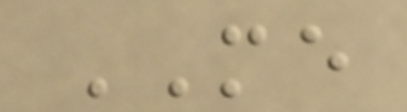ME
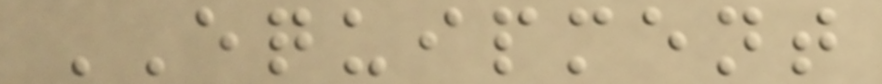EQUIPMENT
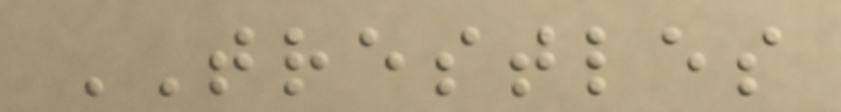TRESTLES
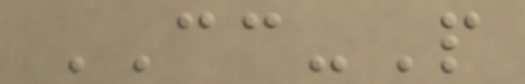CC-P
